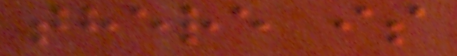there is
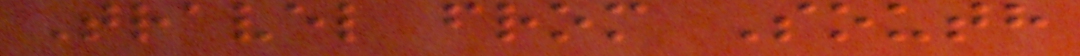Travel from South
